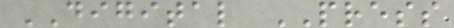DIGITAL PRESS
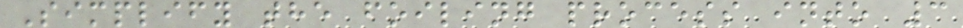Simplify the foiling process into 3
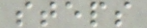steps
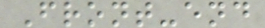Front-end
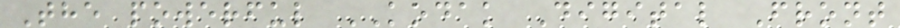The powerful KODAK Digital Front
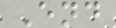End
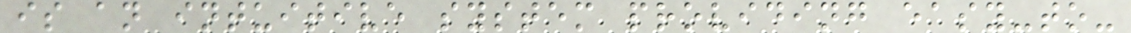is an intuitive system providing easy-to-
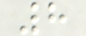8
